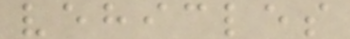vehicles
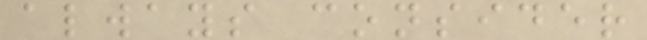always consider
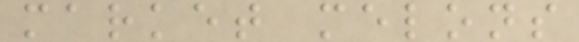market melons
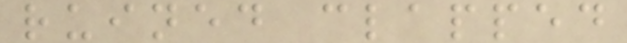ruined clapped
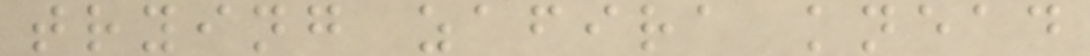trying zafira knead
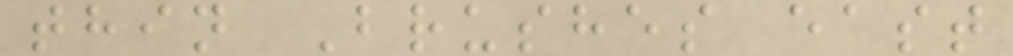thin Brushes east
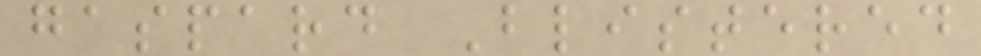gaspard Blistered
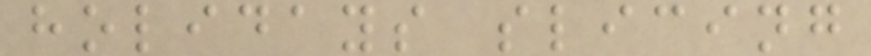holidays slicing
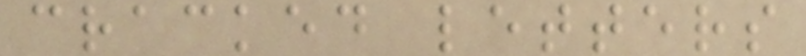cracked letters
